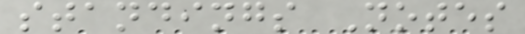standings Notes
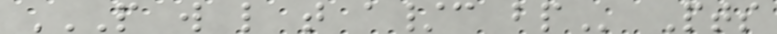P W L T A/C BP Pts
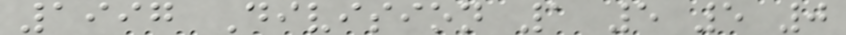1997 Division 1 5 5 0
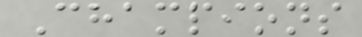Champions
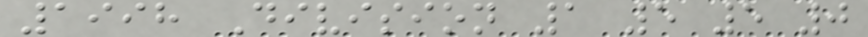1998 Division 1 5 5 0
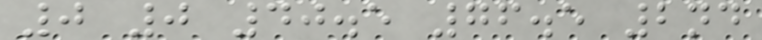0 0 40.5 76.5 2nd
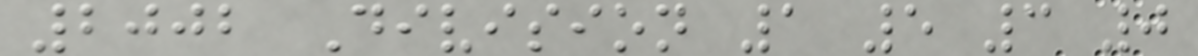2002 Division 1 5 3 0
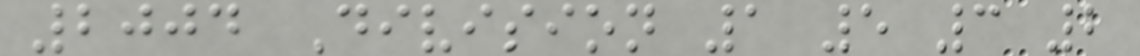2004 Division 1 5 3 2
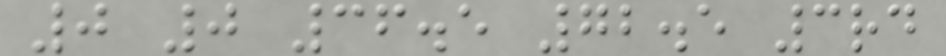0 0 36.5 72.5 3rd
